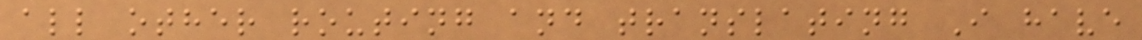all other routing and translating I have
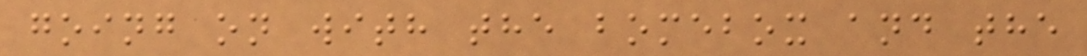going on with the bomebox and the
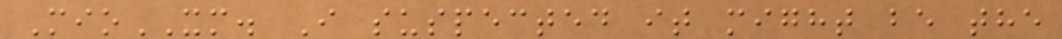MioXM. I suspected it might be the
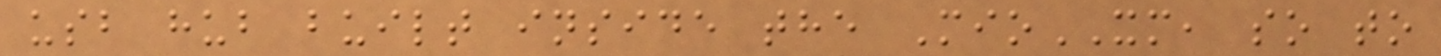usb hub built inside the MioXM, so to
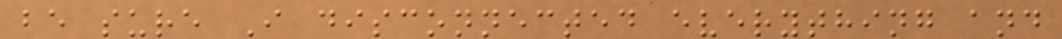be sure I disconnected everything and
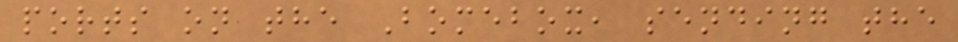ports on the Bomebox, sending the
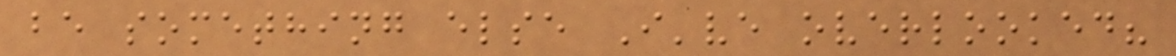be something else I've overlooked?
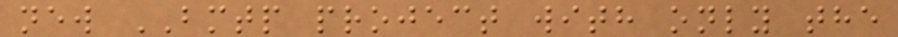new BMTP project with only the
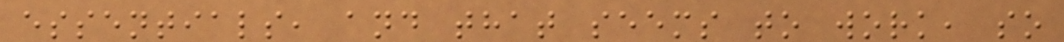essentials, and that seems to work, so
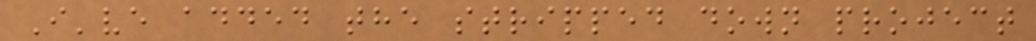I've added the stripped down project
